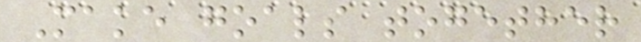Make goals together
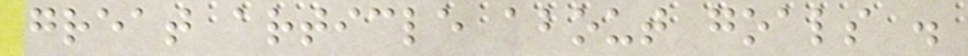great article about goals .
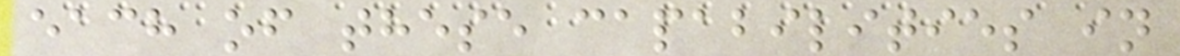each of these capabilities in
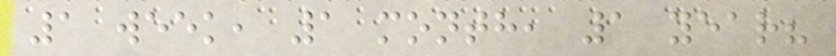1 week, 1 month, 1 year?
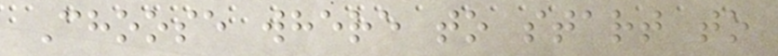Choose where to start to
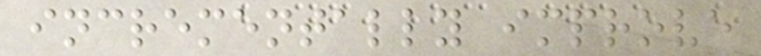incrementally improve
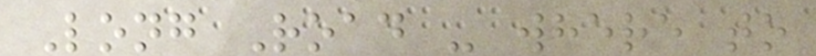Long Road - where to
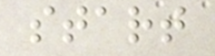start
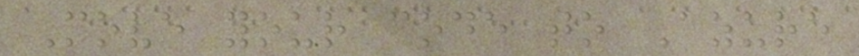Move your code to Azure
